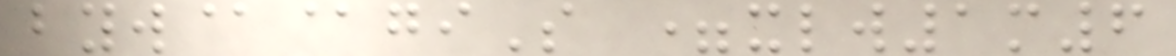byw@@giS =xlw1m6
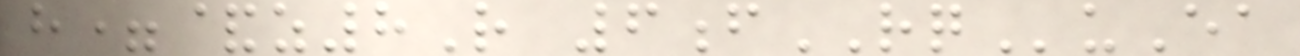h=&z8R 6fRQuEa
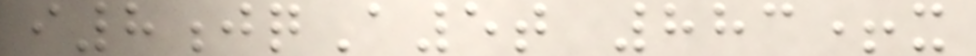i8jqA5t 883+x
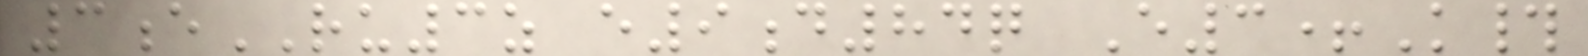3eRU3z e9d84q E3+K#
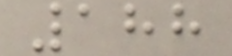188
